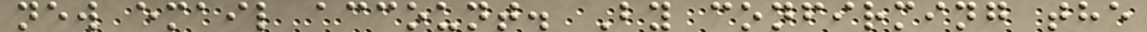new email account. By confirming the
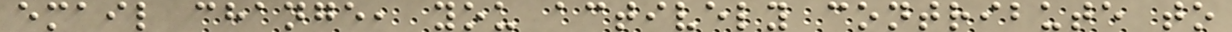email change, you actively contribute to
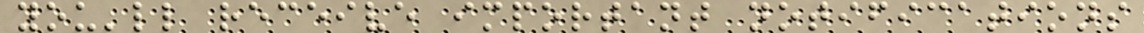you'll receive important notifications
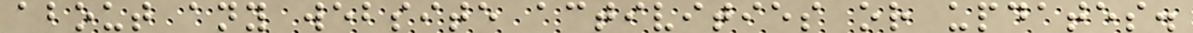about any website activities or updates.
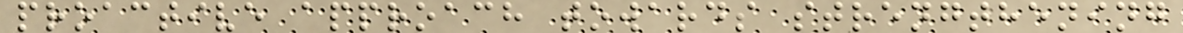proactive approach towards strengthening
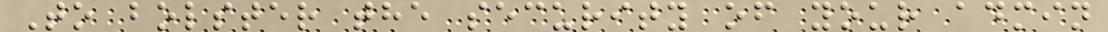To bolster the security of your admin
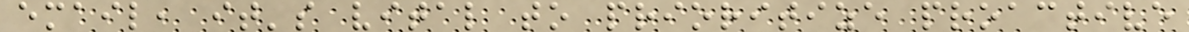email, it's vital to prioritize proactive
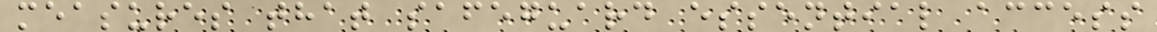measures that safeguard essential access
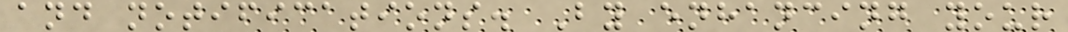and notifications. By enhancing your
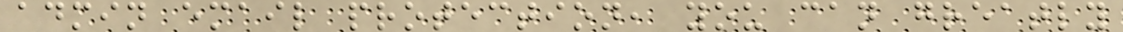admin email protection, you can greatly
